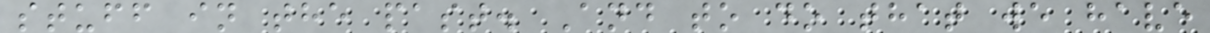stuff in the past. And to do that we have
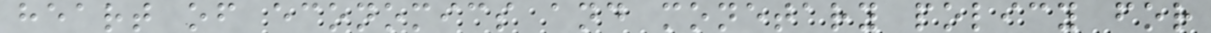heart of economics and monetary policy for
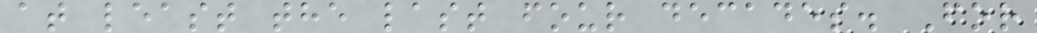at least the last four decades. For
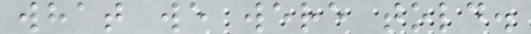what we were told.
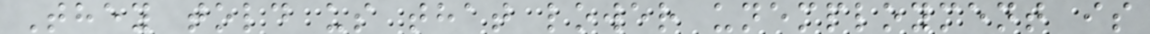They told us that lower unemployment is
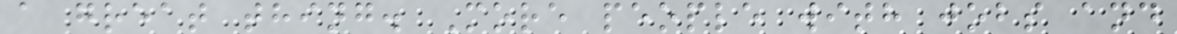a great thing. More people with jobs and
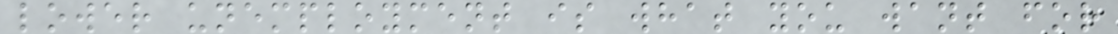lower unemployment is what you want for
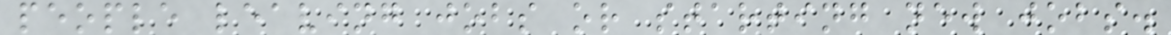people leaving jobs or starting new jobs.
